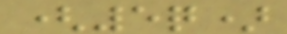(5q)
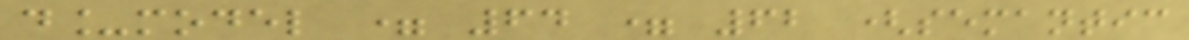d_model = 64 = 62 (semantic
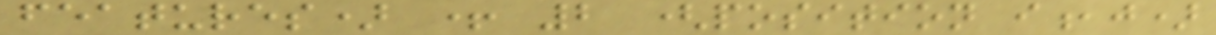features) + 2 (position i,j)
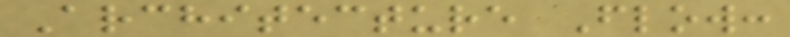Architecture Flow:
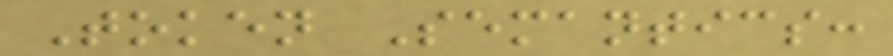Token Semantics:
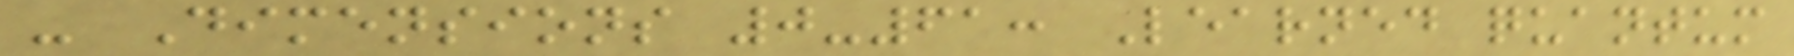- Dimensions 0-61: Learned quantum
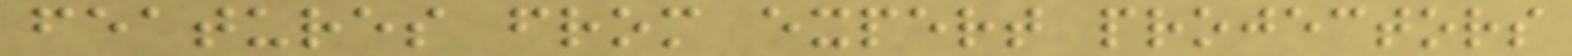features from expert projectors
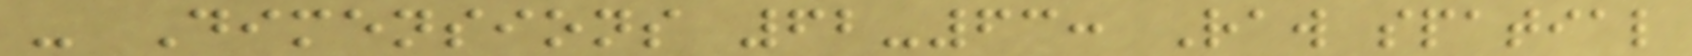- Dimensions 62-63: Raw spatial
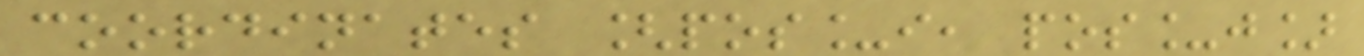coordinates [pos_i, pos_j]
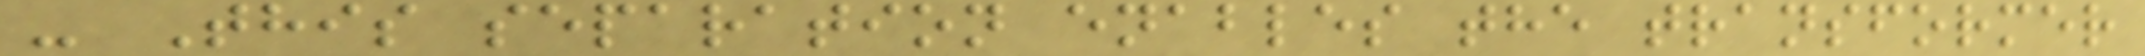- This separation enables the transformer
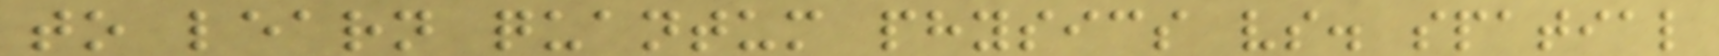to learn quantum physics vs. spatial
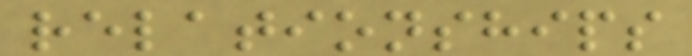relationships
